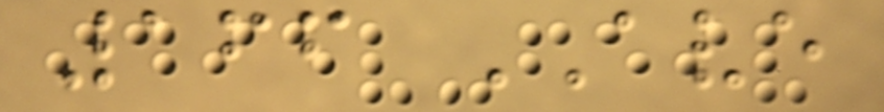166 AVE
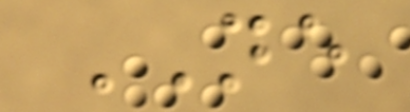NE
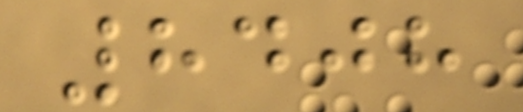8408
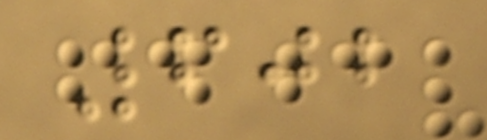602
